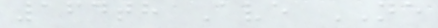164th Ave NE
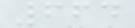664
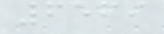6569
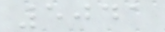5041
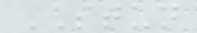STUN
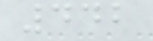442
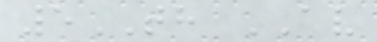5TH AV
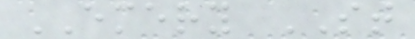EMERY ST
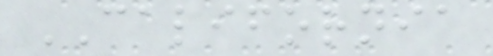CALIFORNIA
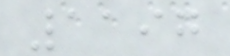1197
